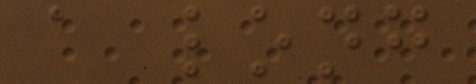a long
